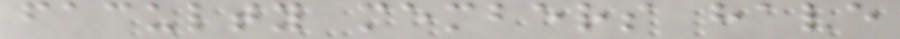faculty members have
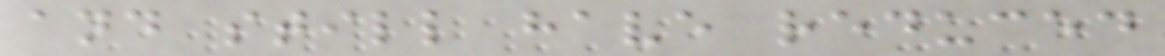and still have reduced
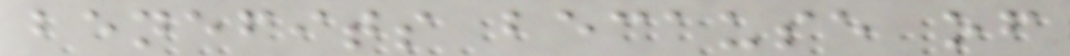benefits because of
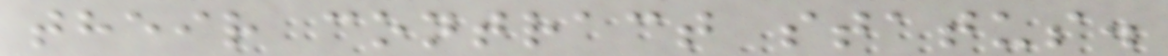their contract status.
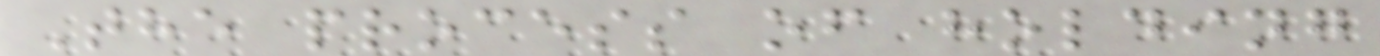The process of holding
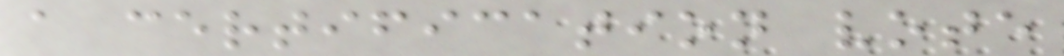a certification vote
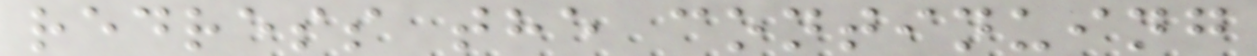redress the continuing
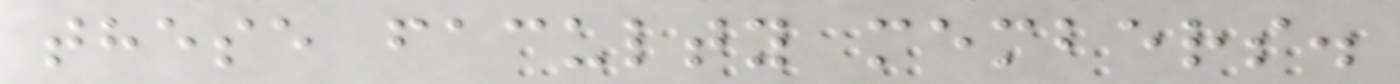these faculty members.
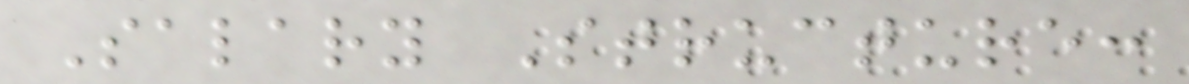Salary Structure:
